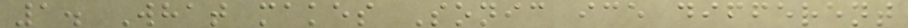1. What makes Sonic ice different
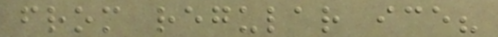from regular ice?
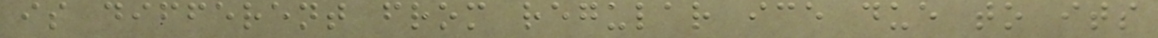is different from regular ice due to its
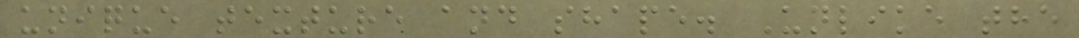unique texture and shape. Unlike the
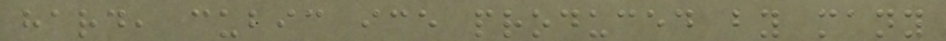hard, cubic ice produced by many
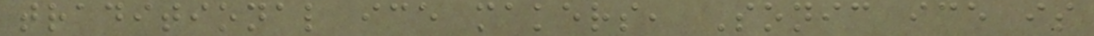traditional ice makers, Sonic ice is
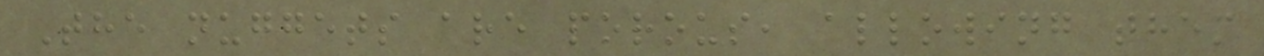The nuggets are porous, allowing them
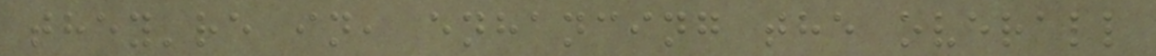they're in, enhancing the overall
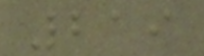219
